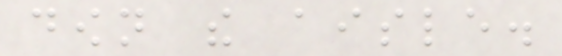down the aisle.
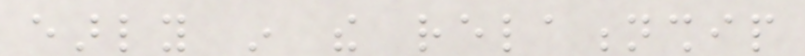early in the relationship
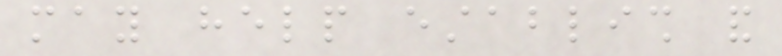may help establish and
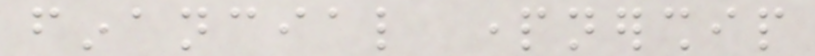financial partnership
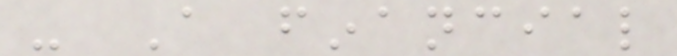- A financial
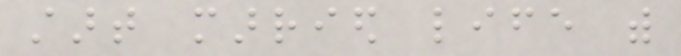start married life with
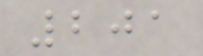201
